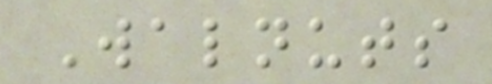Walnuts
